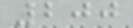200
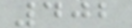402
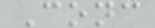Conc
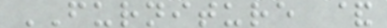FURNITURE &
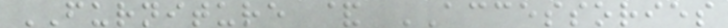FURNITURE & ACCESSORIES
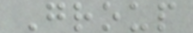Group
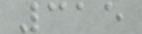315
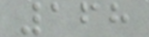168
